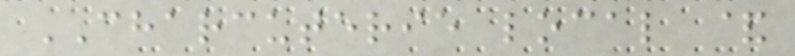CHARCUTERIE local &
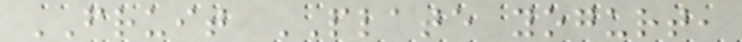FRUIT PLATE yogurt,
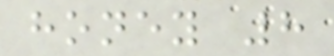honey 8
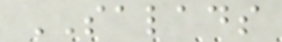SALADS
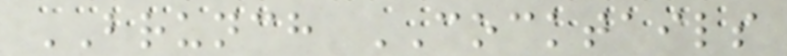BRUNCH COCKTAILS
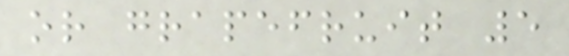or grapefruit 5
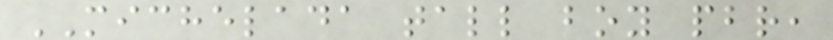MICHELADA tall boy pbr,
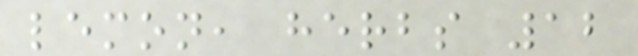lemon, herbs 12
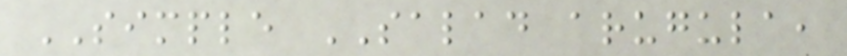SIMPLE SALAD arugula,
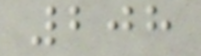208
